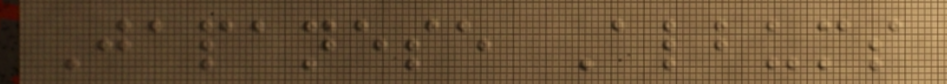Japanese Albums
